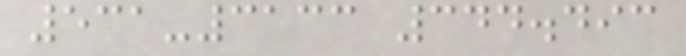531-3133 344.493
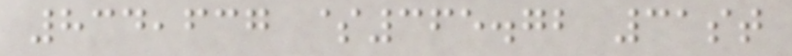834,637 $365.72 31st
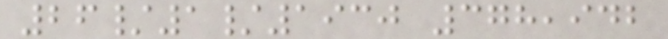26/1/1930 378,942
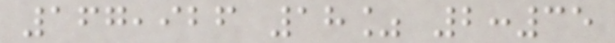167,926 18% 2:35
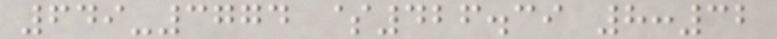649-3774 $426.39 8:32
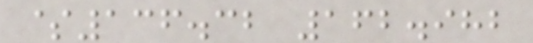$136.32 162.982
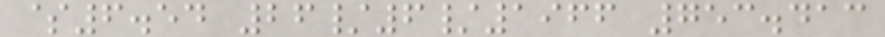$6.54 26/6/1966 753.413
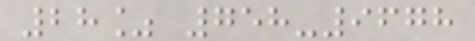28% 758-9678
